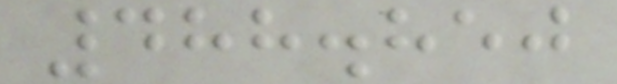488.850
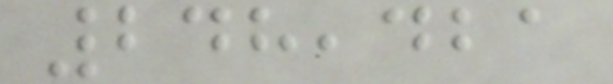248,421
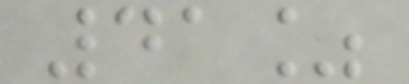41%
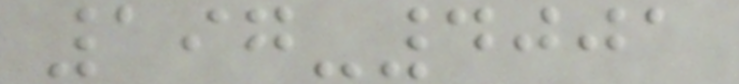197-4001
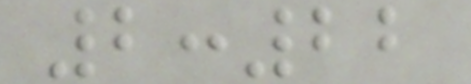2:22
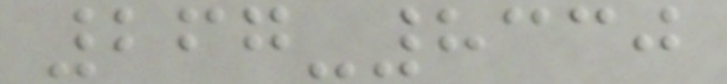267-8330
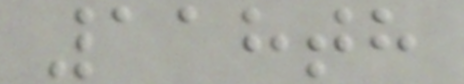118th
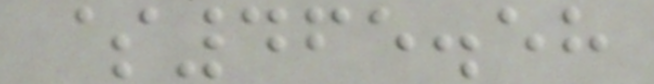$465.58
